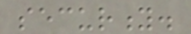security.
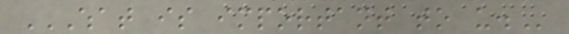WHAT IS IMPORTANT TO US.
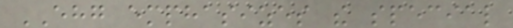EHG emphasizes the special
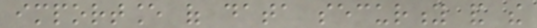importance of data security and the
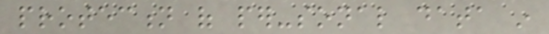protection of per-sonal data in
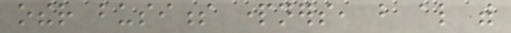other business partners, but also with
